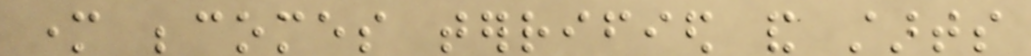mother becomes terrified and starts
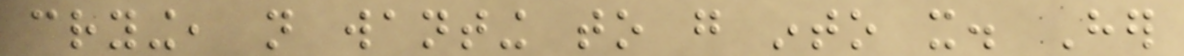crying, not wanting to go into it. Her
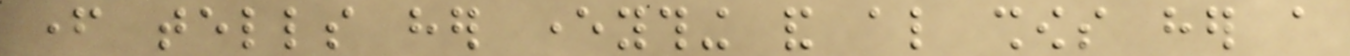father tells her everything and also shows her a
